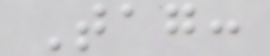Tag:
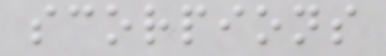scorpions
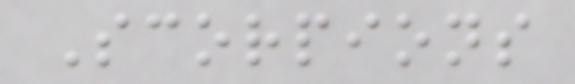Scorpions
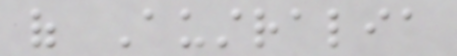of Australia
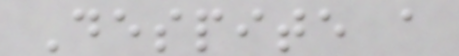Despite a
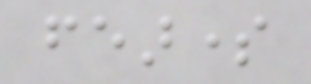fearsome
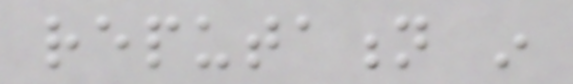reputation in
